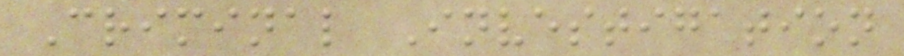Criminal Investigation
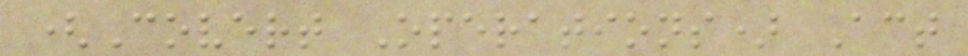(Covert Operations) Act
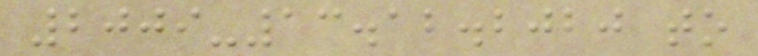2009-13.12.2020 to
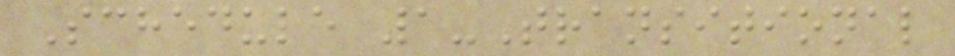Schedule 1-Transitional
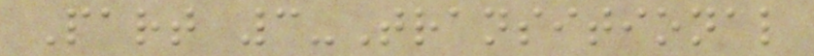Part 3-Transitional
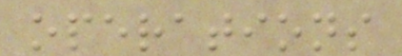operations
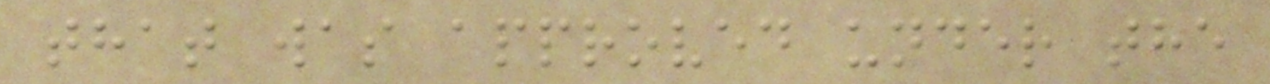that was approved under the
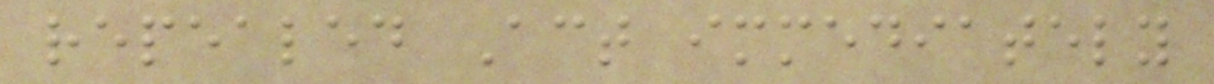repealed Act immediately
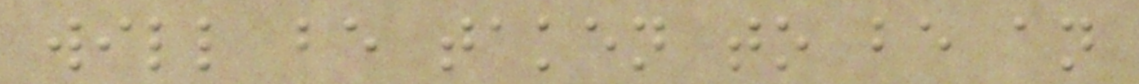will be taken to be an
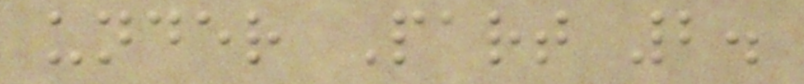under Part 2.
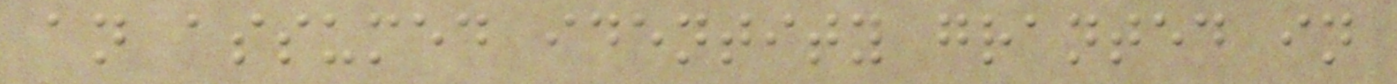an assumed identity granted in
